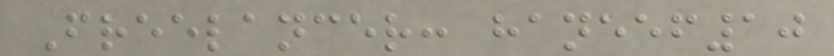Freelancer: haneef10
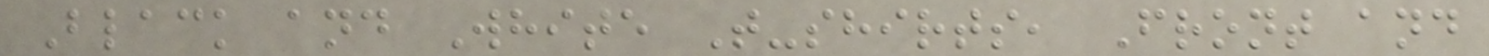Black and White T-shirts, Front and
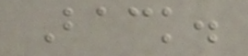Back.
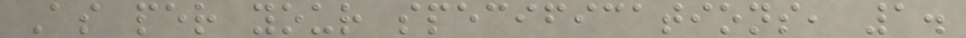As per your specifications, 1.
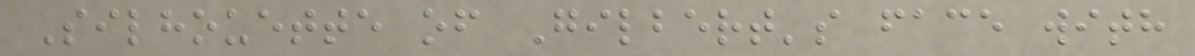Silhouette of Gilbert's face with
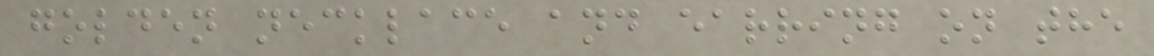golden necklace and earring on the
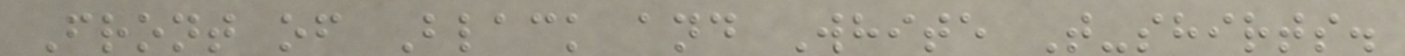Front of Black and White T-shirts.
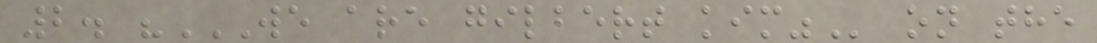2. "WE ARE GILBERT KIM" on the
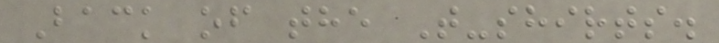Back of the T-shirts.
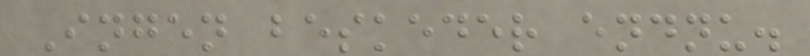Ingen beskeder endnu.
